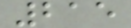215
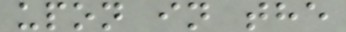upon in the
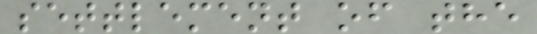settlement of the
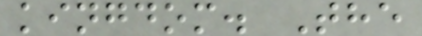kingdom. The
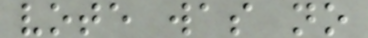vote was no
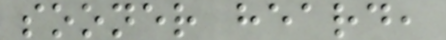sooner heard,
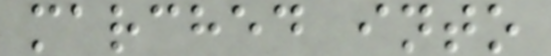marched into
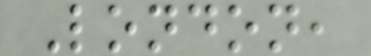London,
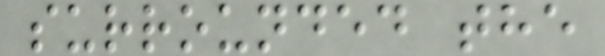surrounded the
